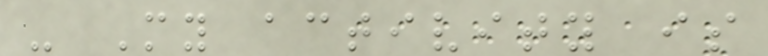- My activity is
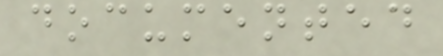documented
